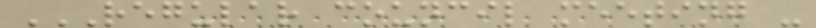REGULAR COUNCIL MEETING -
